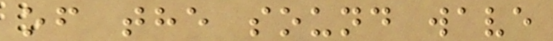of the sound wave
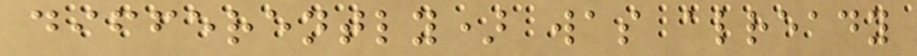differently) was already
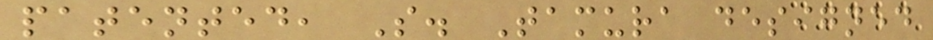patented, S. Tamura designed
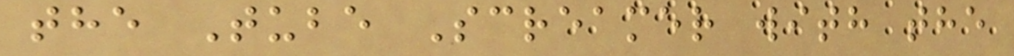the Tube Screamer with the
